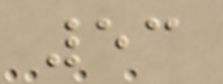53
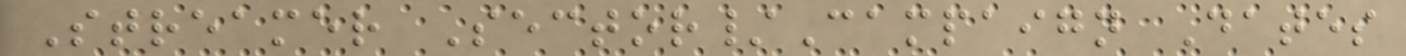Streamer Sector/Campaign Dates
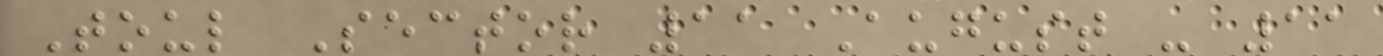Toul Sector 11 August - 11
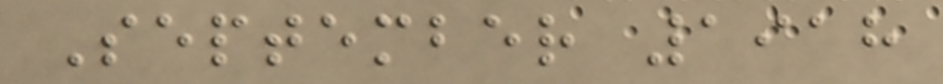September 1918
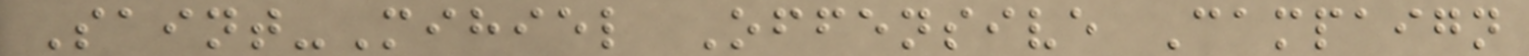Saint-Mihiel Offensive Campaign
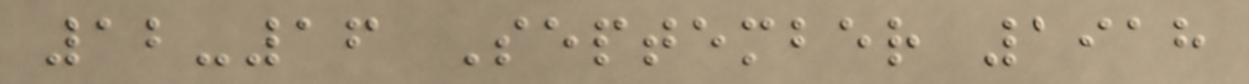12-16 September 1918
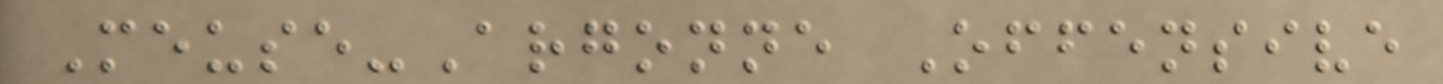Meuse-Argonne Offensive
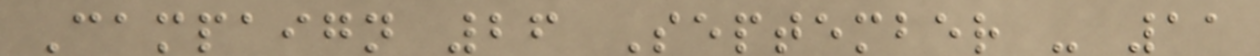Campaign 26 September - 11
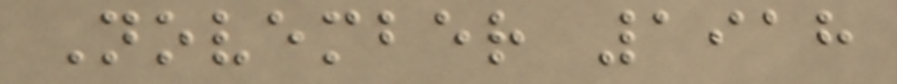November 1918
